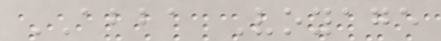ABBA Voyage
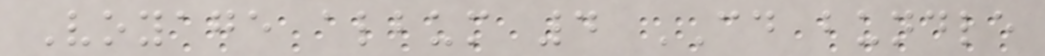Voyage album 4 CD bundle
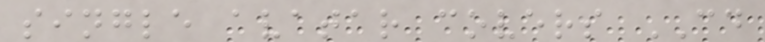single avatar covers CD
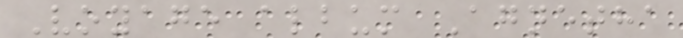Voyage album Agnetha
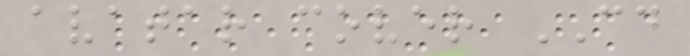avatar cover CD
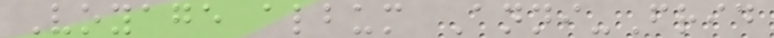Voyage album Anni-Frid
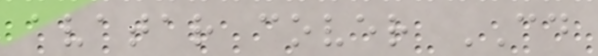avatar cover CD
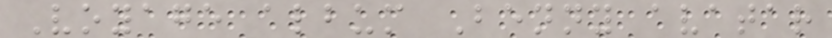Voyage album Benny avatar
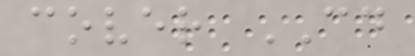cover CD
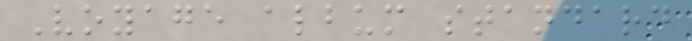Voyage album standard
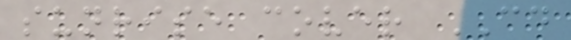sunrise cover CD
